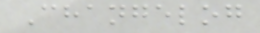Changelog
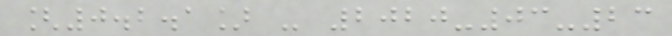[0.2.1] - 2020-03-23
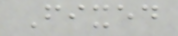Fixed
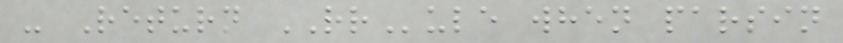- Return RRule when parsin
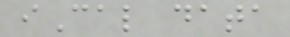iCal data
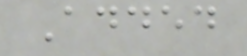Added
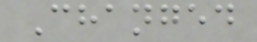Changed
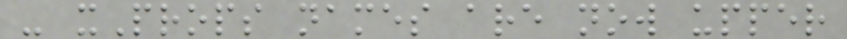- xProps names are now upper
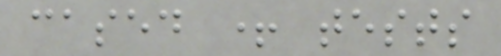cased + tests
